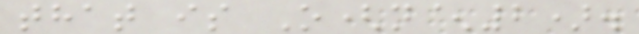that is O(n^2).
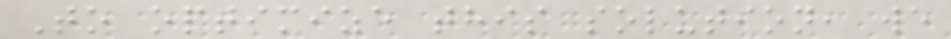To optimize this solution, we
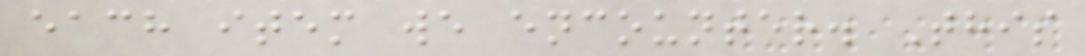each item we encounter. This
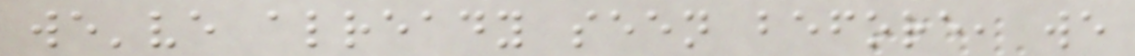we've already seen before, we
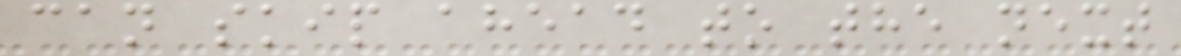can skip ahead to the next
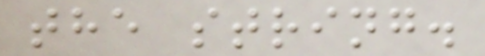the string.
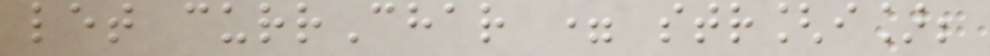let currChar = str[i];
